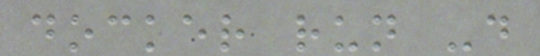docker run -d
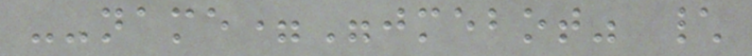--name="jmebot" \
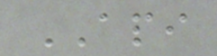API
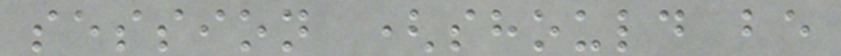session (should be
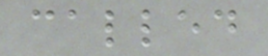called
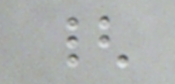{
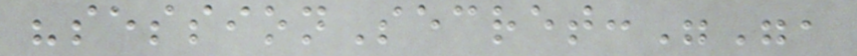"sessionSecret:"",
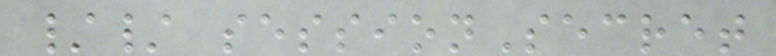// sessionSecret
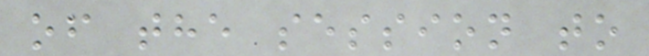of the session to
